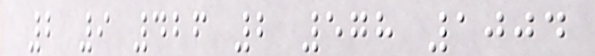2 9 426 2 578 1004
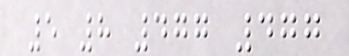5 8 477 477
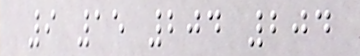9 15 204 204
